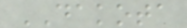DAKOTA
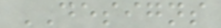DESIGNS
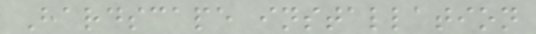Hardscape installation
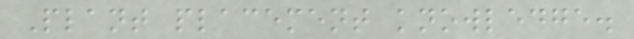Plant placement knowledge.
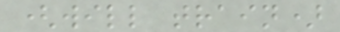(will train)
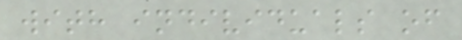with individuals of
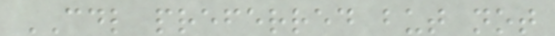CDL preferred but not
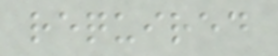required
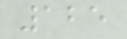125
